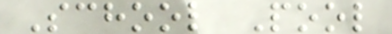School Pool
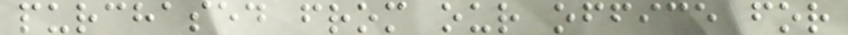purchased from our office for
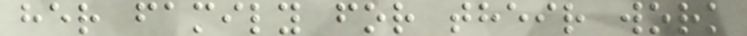her family for their work
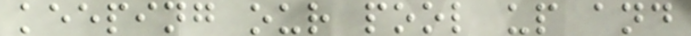keeping our pool up and
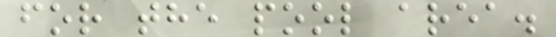for the pool area.
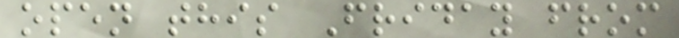open this Friday from
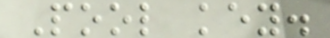Pool key.
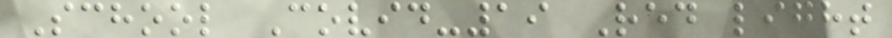School Covid-19 Red light
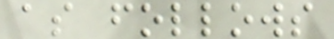as follows
